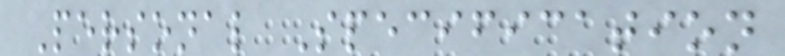Personal Specification
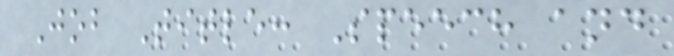Job Title: Speech and
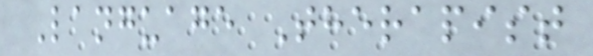Language Therapist
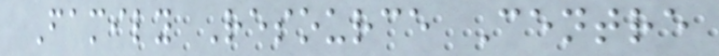Family Resource Centre
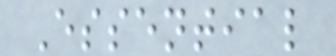Essential
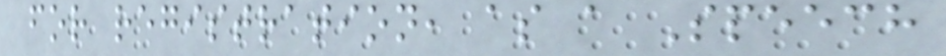for registration, as a Speech
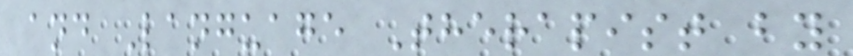and Language Therapist by
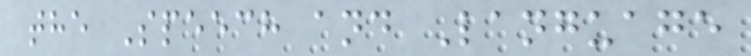the Speech and Language
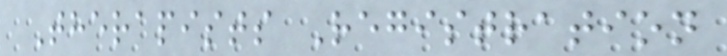Therapists Registration
